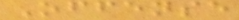Offense
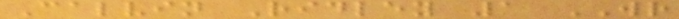Calvin Ridley 1 WR
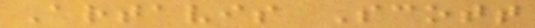Artavis Scott
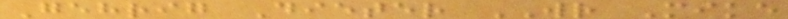Gehrig Dieter WR Mike
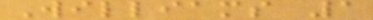Williams 1
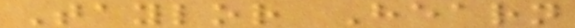Taylor Hearn
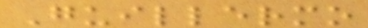Guillermo
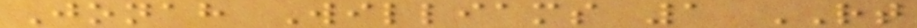Jonah Williams 1 RT
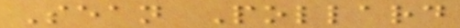Sean Pollard
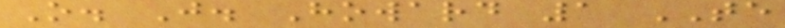O. J. Howard 1 TE
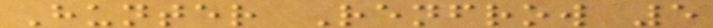Hunter Renfrow 5
